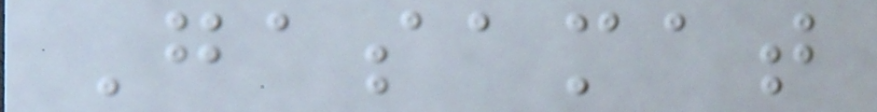Gasamat
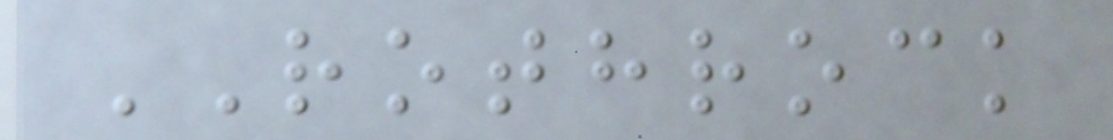ROTHROCK
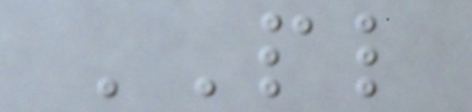PL
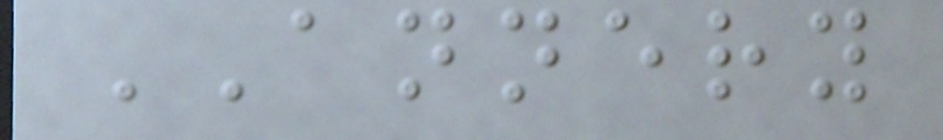ANNERY
